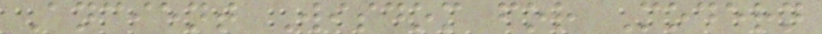Ancient Wisdom for Modern
